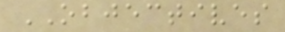OBJECTIVES
